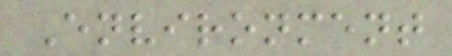Environment
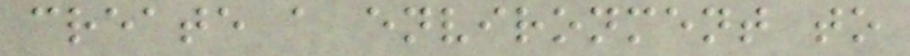create a environment to
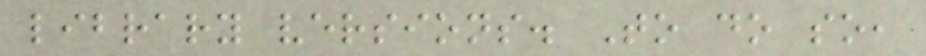library versions. To do so,
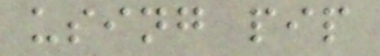using pip
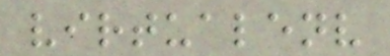virtualenv
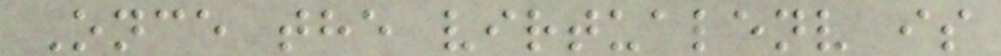Once the virtualenv is
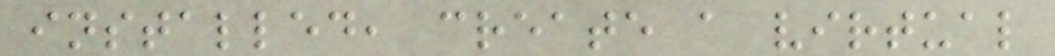installed, create a virtual
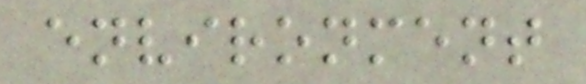environment
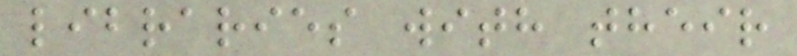libraries with their
